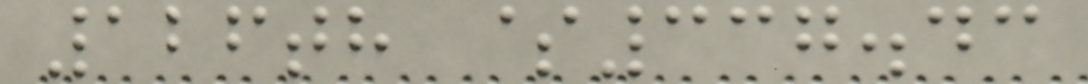126th $337.43
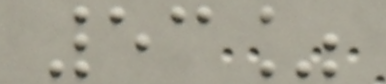53%
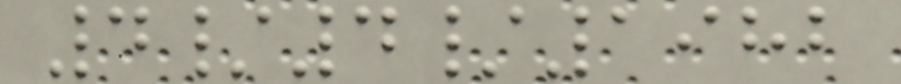4/4/1982
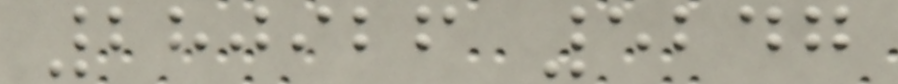280926 5247
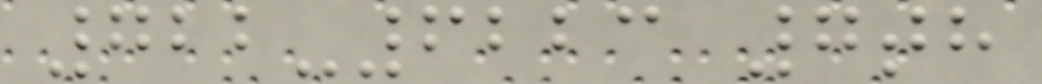722-6223 7th
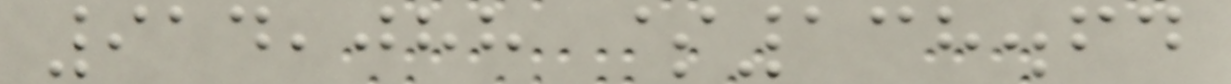914,088 $138.64
